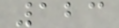123
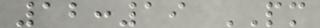12:19 PM
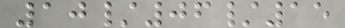10/06/15
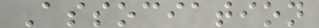Association
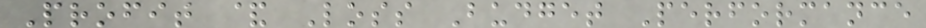Profit & Loss Budget Performance
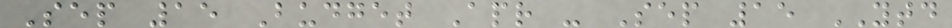Sep 15 Budget Apr - Sep 15 YTD
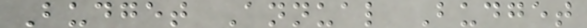Budget Annual Budget
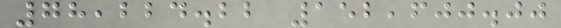78,224.22 152,600.00
